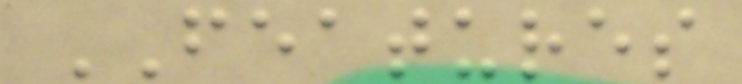FEATURES
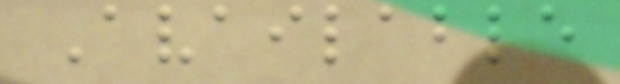Available
